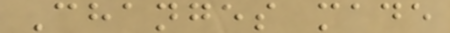Changes made
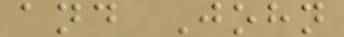and John
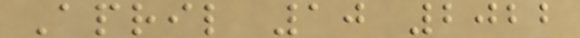April 10 2022
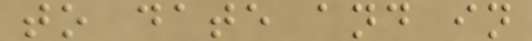to date and in
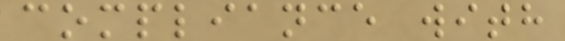compliance with
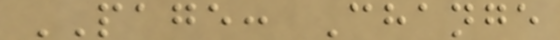PAGE: Change
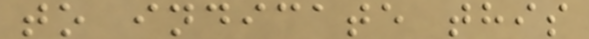to indicate this
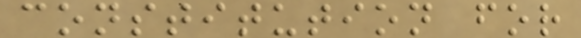constitution for
